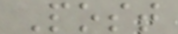Post
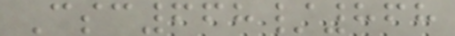Csc668/868
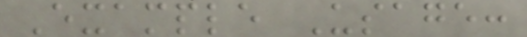Example Usage:
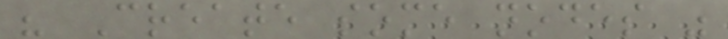" Create some nodes "
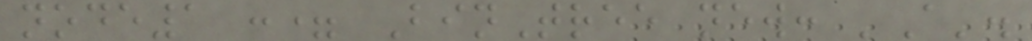node1 := BinTree new: 'A'.
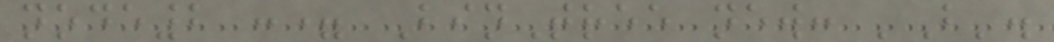node2 := BinTree new: 'B'.
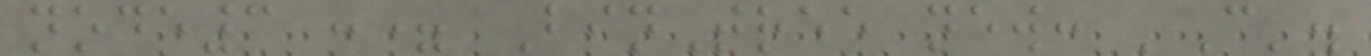node3 := BinTree new: 'C'.
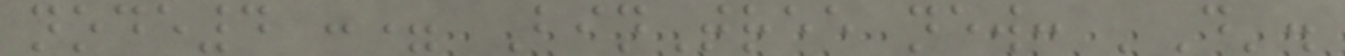node4 := BinTree new: 'D'.
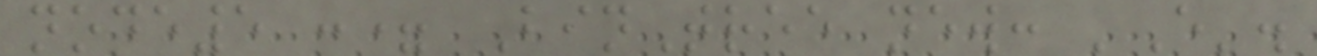node5 := BinTree new: 'E'.
